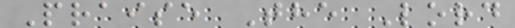Praise The Lord
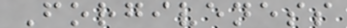Forgiveness
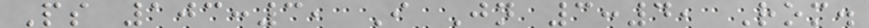Ps 103:3, I Jn 3:4, Rom.
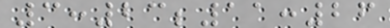3:23;11:26
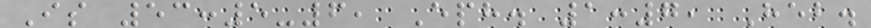Is 53:5-6, Eph. 1:7, Heb.
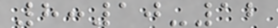8:10-12
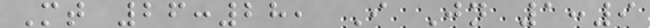Mt 26:28, I Jn 1:9
